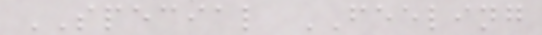SPECIAL FEELING
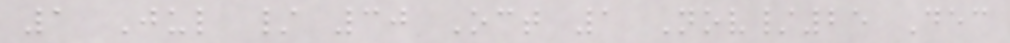1 Jul / 30 Oct 1 Nov/25 Dec
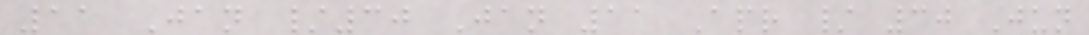11 Jan /30 Jan 11 Apr / 30 Jun
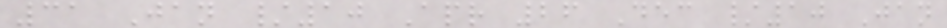31 Jan /10 Apr 26 Dec /10 Jan
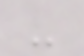-
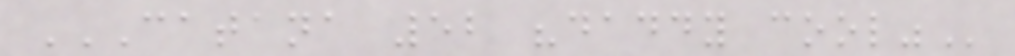CATANA 52 "DADDY COOL"
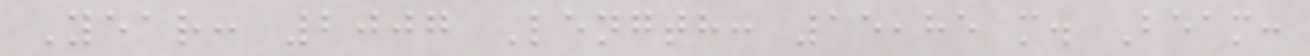Year: 2007 Length: 15,85 m. Beam:
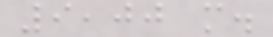9,00 m.
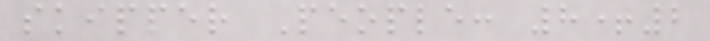skipper People: 8+2
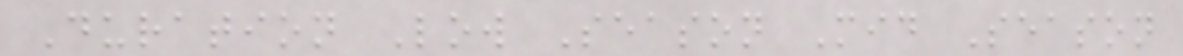Duration Low Season Mid Season
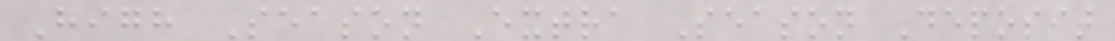High Season Extra Season Deposit
